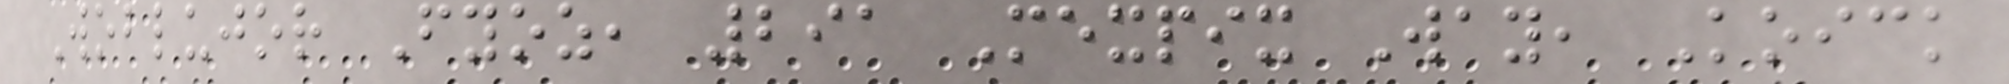Woblujor Fyoz, 291 Mexpix Way, Koick
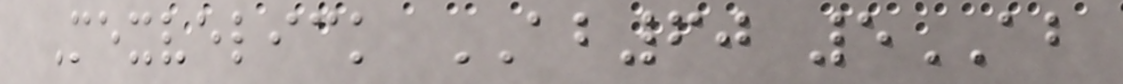Mexvelick AB60 5AB
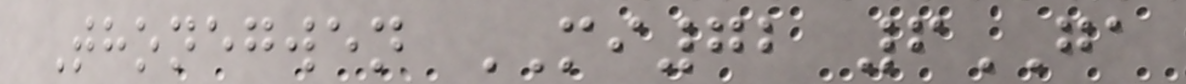Thonegwen MI72 6GA
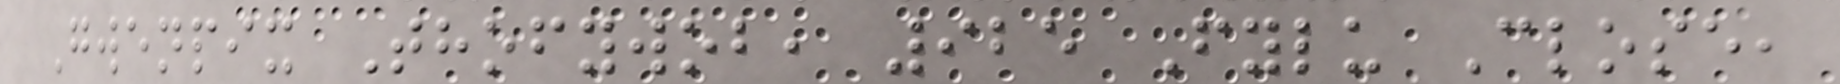Gwenpix Thofywob, 925 Fylu Close,
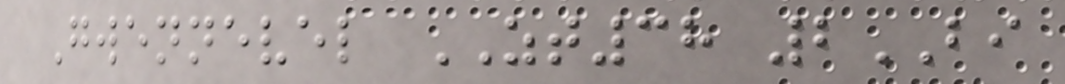Gwennevel ZT38 2BI
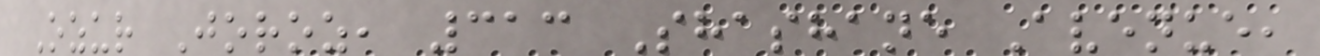Ozur Joroz, 313 Shashane Avenue,
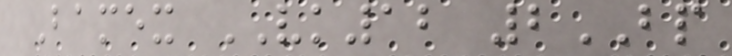Bamex VK12 2BP
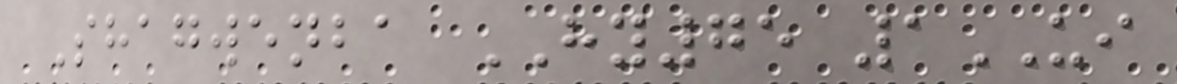Shagwenba HY75 1UI
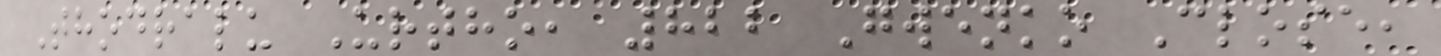Thodralu Urtho, 822 Gwenko Close,
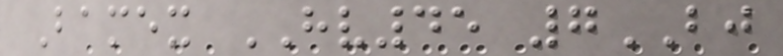Bamex HV45 7BJ
